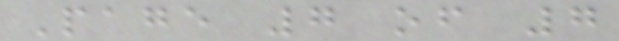Page 7 of 7
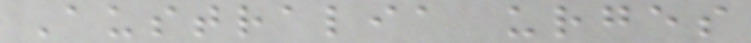Australia urges
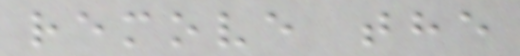remove the
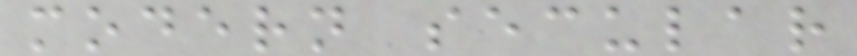modern secular
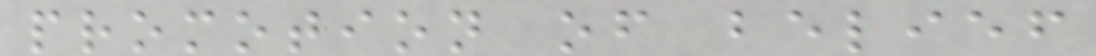promotion of belief
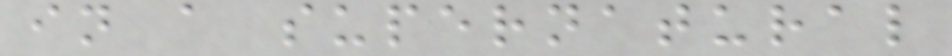in a supernatural
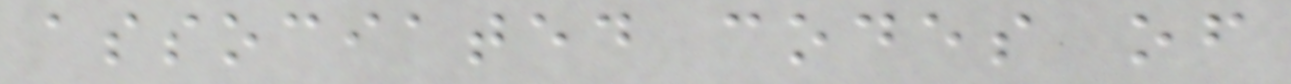associated codes of
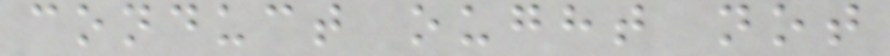conduct ought not
